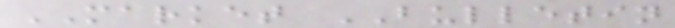MARKET BULLETIN
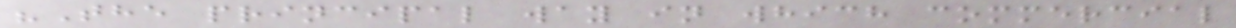"The principal way in which commercial
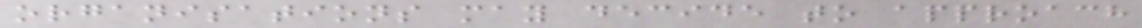organisations may decide to approach
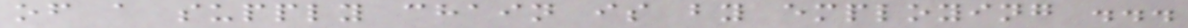of a supply chain is by employing ...
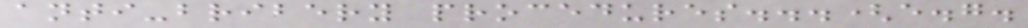anti-bribery procedures...(e.g.
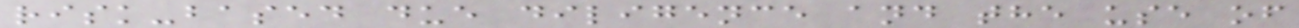risk-based due diligence and the use of
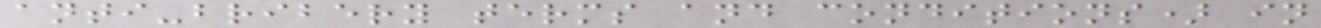anti-bribery terms and conditions) in
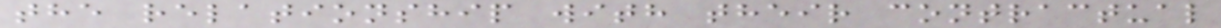the relationship with their contractual
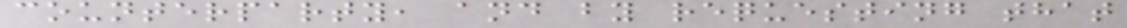counterparty, and by requesting that
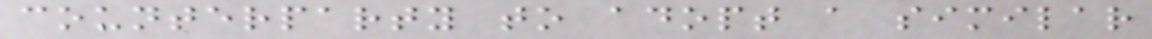counterparty to adopt a similar
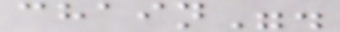chain".
